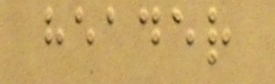header
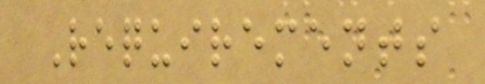Requirements
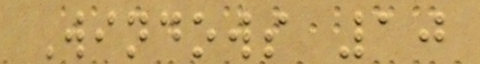Windows 10
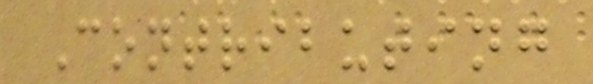Contributing
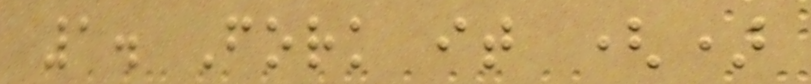1. Fork it ()
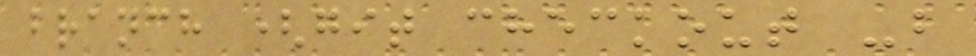branch (git checkout -b
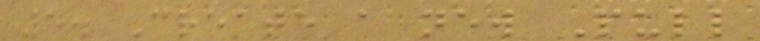5. Create a new Pull
